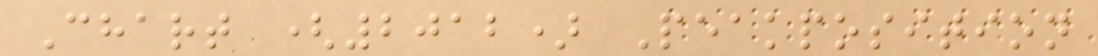Chart (2012) Peakposition
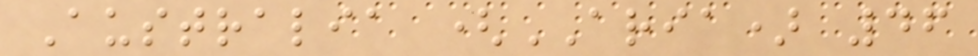Australia (ARIA) 46
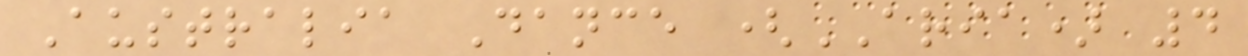Australia Dance (ARIA) 4
